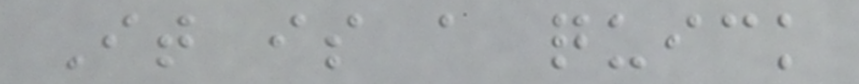It is a quick
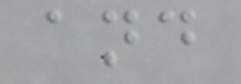and
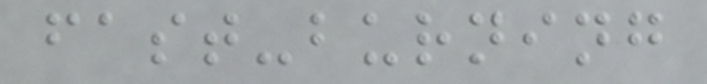fast-burning
